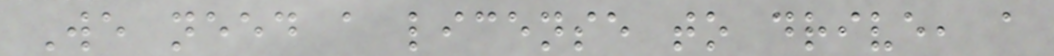We need a license to drive, a
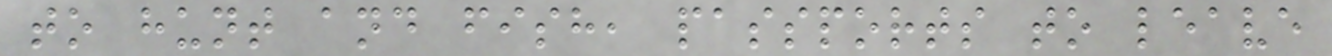to hunt and fish, passports to leave
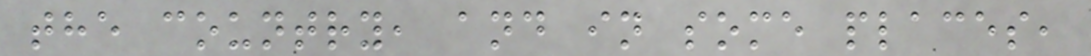the country, and in some places,
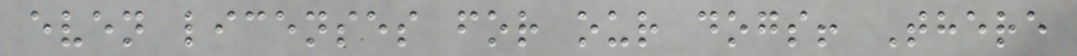even licenses for our dogs! There
